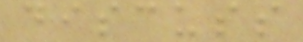discuss
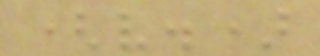(v.)
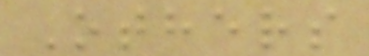Others
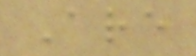Are
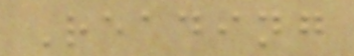Reading
